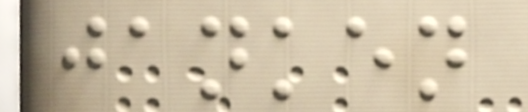janken
